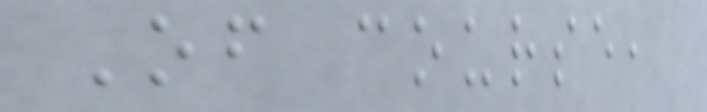Of course,
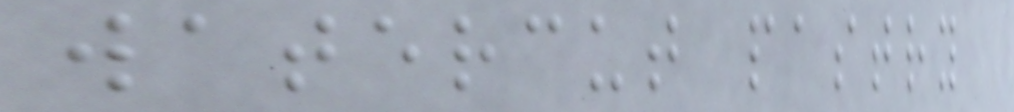watercut pastry
